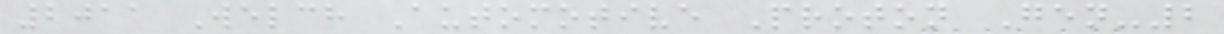2011 Welch Automotive Proton Gen-2
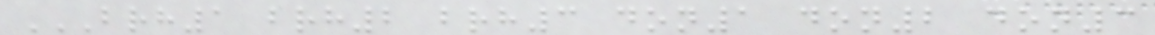BRH1 BRH2 BRH3 DON1 DON2 DON3
